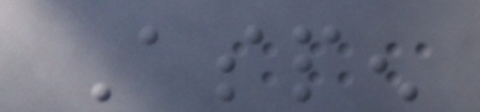Aspen
